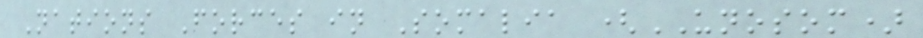Nations Forces in Somalia (UNOSOM)
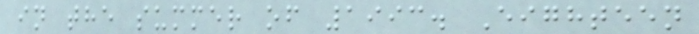in the summer of 1993. Eighteen
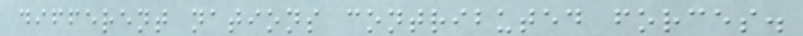different nations contributed forces.
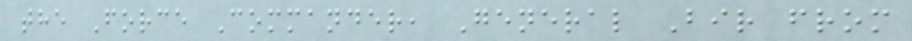the Force Commander, General Bir from
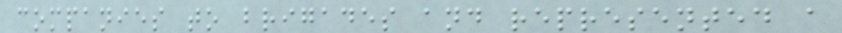companies to brigades and represented a
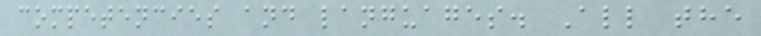competencies and languages. All the
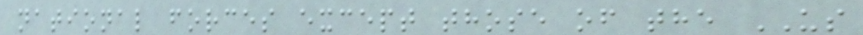national forces except those of the US
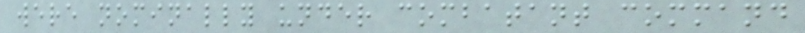were nominally under combatant command
